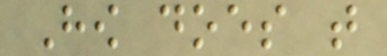How does that
